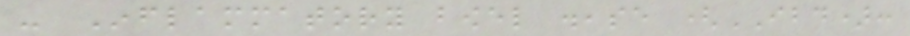- Inflammatory bowel disease (IBD):
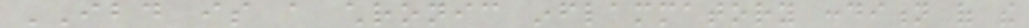IBD is a chronic inflammatory condition of the
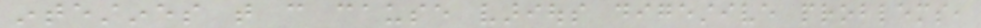intestines that can cause various digestive problems,
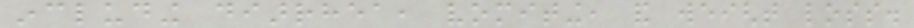including diarrhea, vomiting, and weight loss.
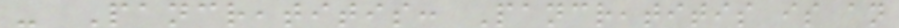- Pancreatitis: Pancreatitis is an
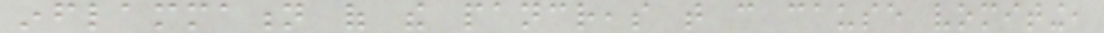inflammation of the pancreas that can cause vomiting,
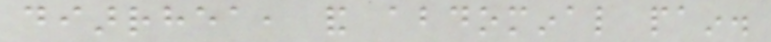diarrhea, and abdominal pain.
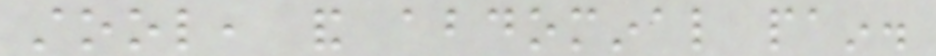stool, and abdominal pain.
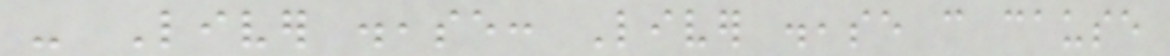- Liver disease: Liver disease can cause
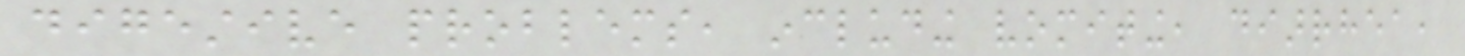digestive problems, including vomiting, diarrhea,
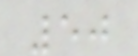50
